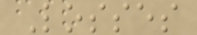Losses
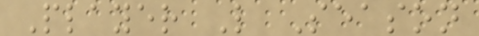Player L Season
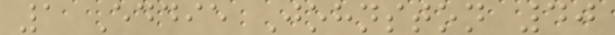1 Eddie Johnston 40
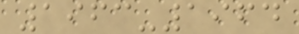1963-1964
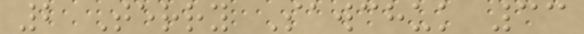2 Terry Sawchuk 33
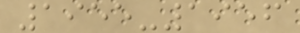1955-1956
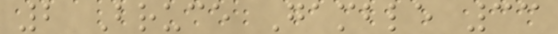2 Bruce Gamble 33
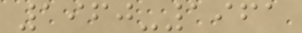1960-1961
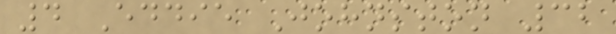4 Eddie Johnston 32
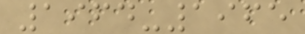1964-1965
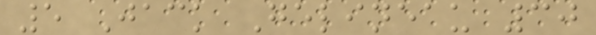5 Jack Gelineau 30
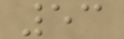53
